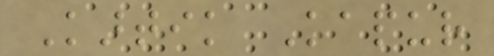Kartik Kapur
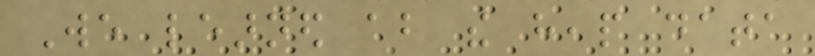We learned about the heap data
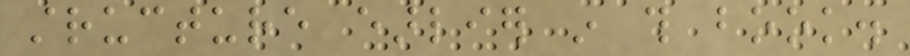structure earlier in this book.
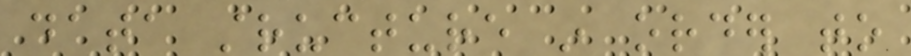data structure in order to
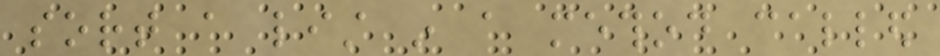sort a list in a method called
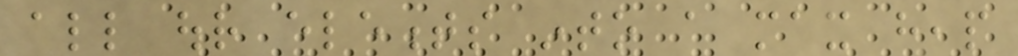all our elements into a max heap
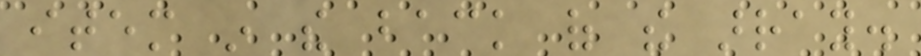item in the back of the array.
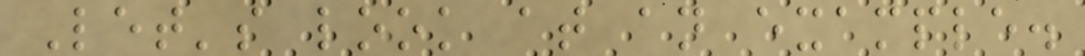Let's look at an example.
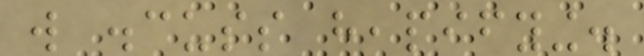will discuss heapifying.
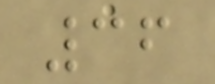36
